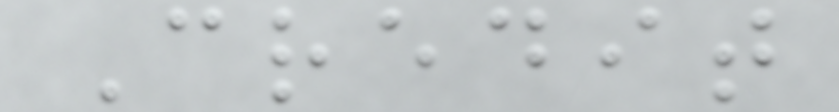Credit
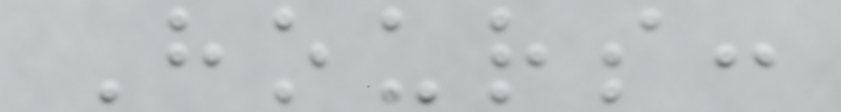Hours:
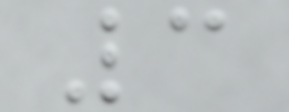3
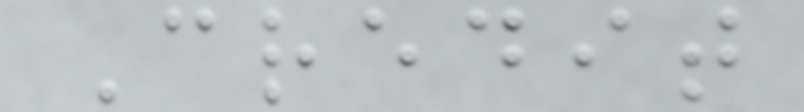Credit
